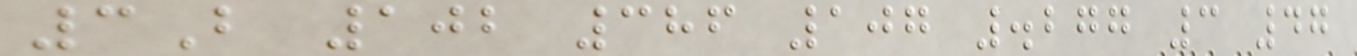3B 102 386 107 .277 3 47
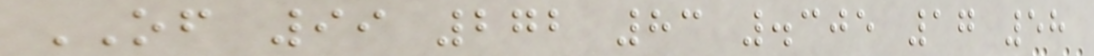OF 99 272 83 .305 17 58
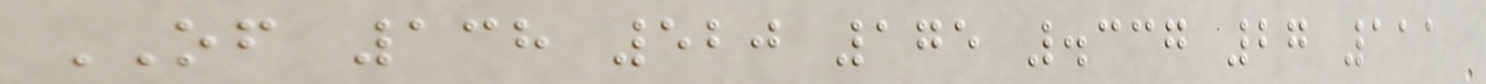OF 138 520 175 .337 27 111
